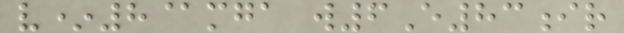v*8@mga w6E83ir
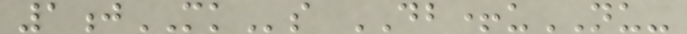1jMKs DB+uNU-
